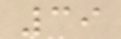39
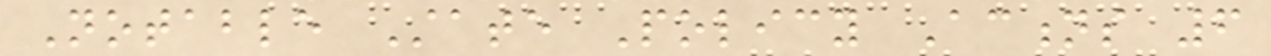Notable State Policy Actions 6
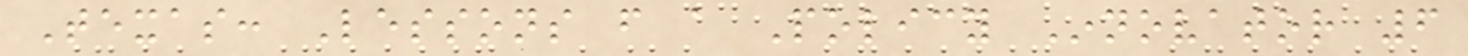Texas: Lessons from a Policy Innovator 6
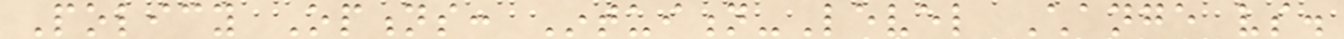Policy Options: Intuition-Level Change vs.
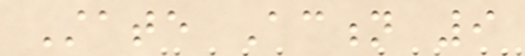State Action 9
